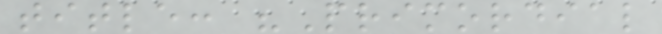title: "Primordial
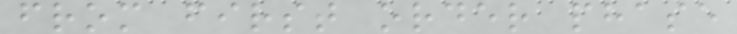from first order phase
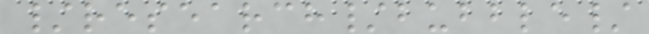/research/bubble/
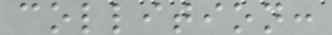collition:
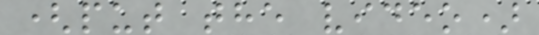(put the video)
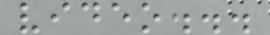video...
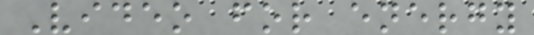Video for energy
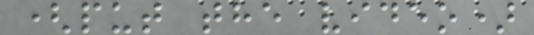(put the video)
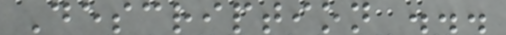Description ...
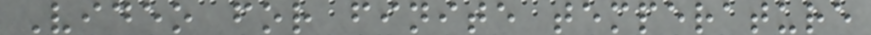Video for finite temperature
